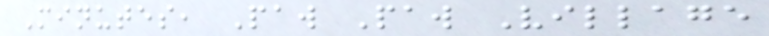Minutes, Paw Paw Village
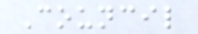Council
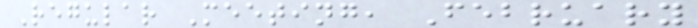Regular Meeting, February
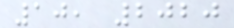10, 2020
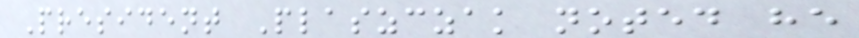President Plaszczak noted he
